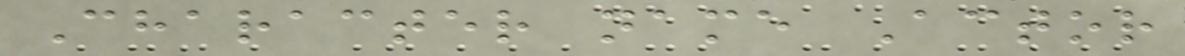Character name Actor
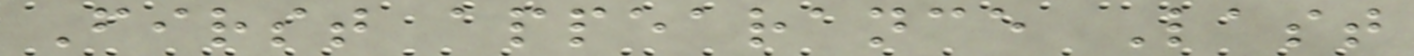First appearance Last
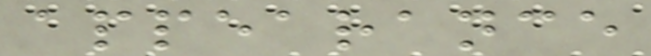appearance
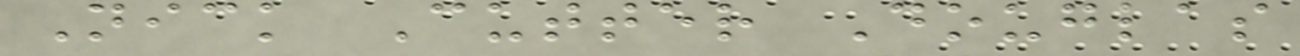Nick Cutter Douglas
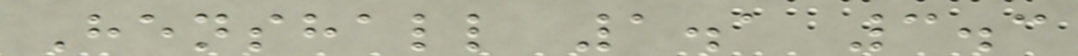Henshall 1.1 3.3
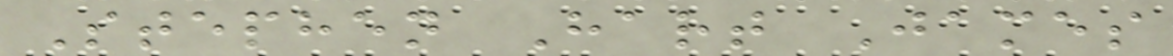Stephen Hart James
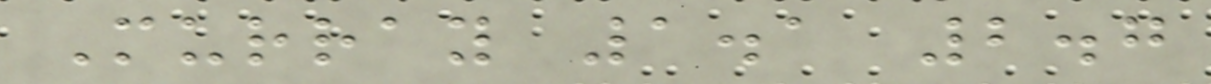Murray 1.1 2.7
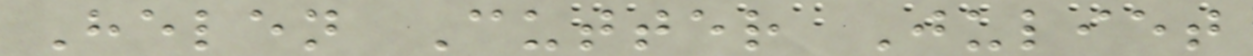Helen Cutter Juliet
